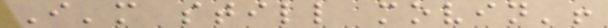I'm still movin'!
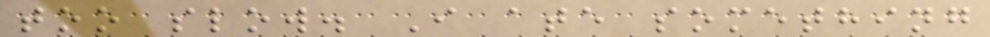too slow. I ate something
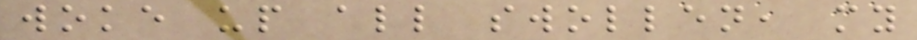woke up all swollen, my
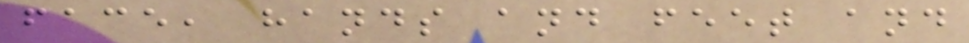face, hands and feet and
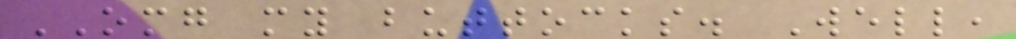OMG my buttocks. Well,
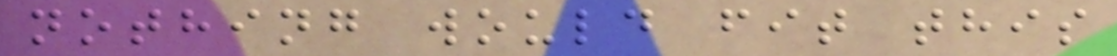nothing would fit this
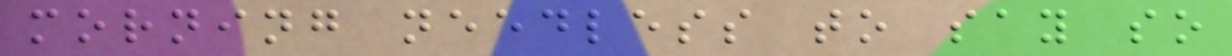morning needless to say so
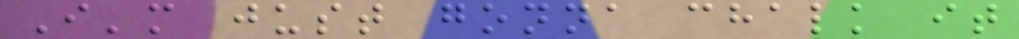I'm just gonna chalk it
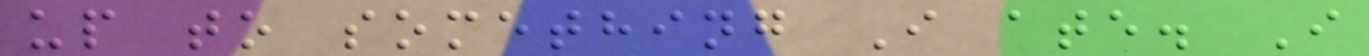up to something I ate. I
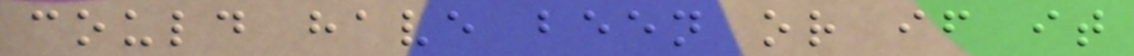could have been or if it
